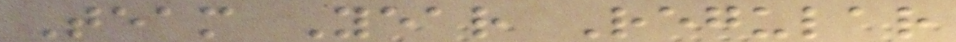Team Year Regular
